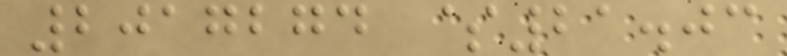2017274 $21.03
